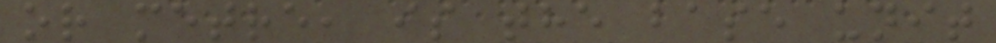or metre, is the base unit
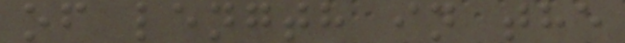of length in the
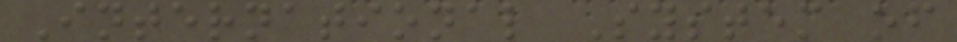International System of
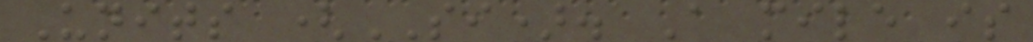Units (SI). A mile is
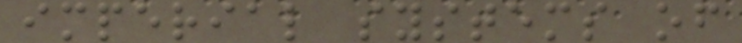imperial systems of
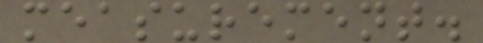measurement.
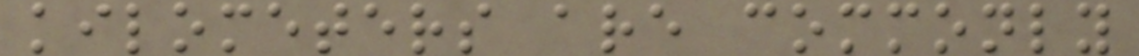kilometers are commonly
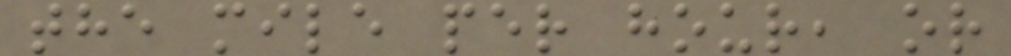the mile per hour, or
